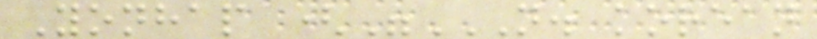Yonhap ("N. KOREAN
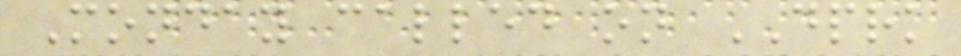Monday called on DPRK
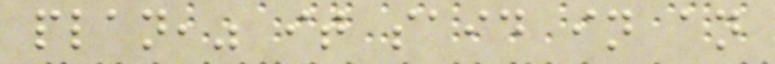plan," it said in an
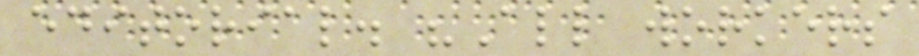editorial. "All workers
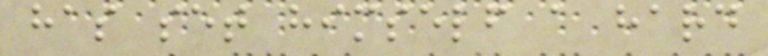has set himself a hard
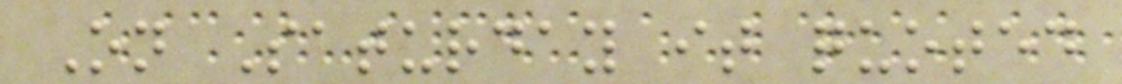On Saturday it quoted
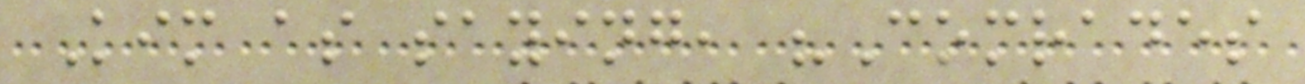Kim as saying, "Comrades
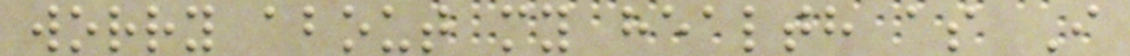worry about my health as I
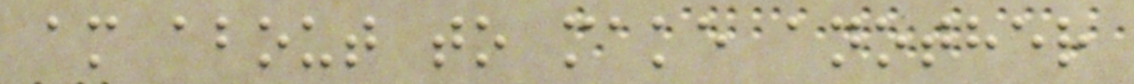am about to make another
